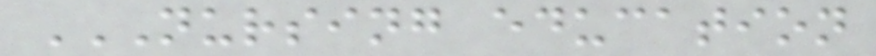NURSING EDUCATION
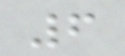6
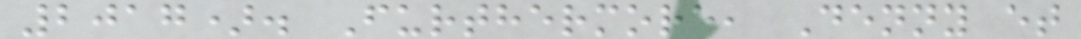2017). Furthermore, Denny et
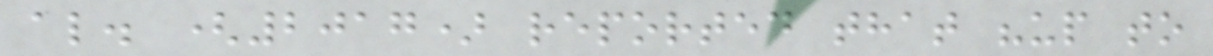al. (2017) reported that "up to
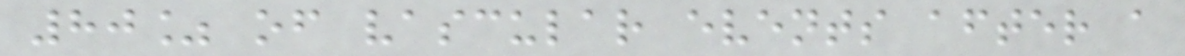80% of vascular events after a
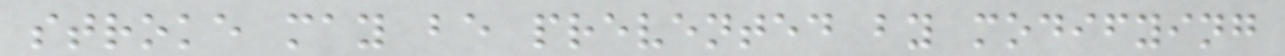stroke may be prevented by modifying
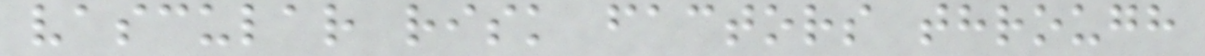vascular risk factors through
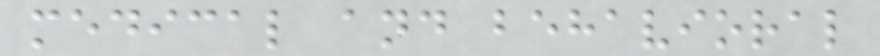medical and behavioral
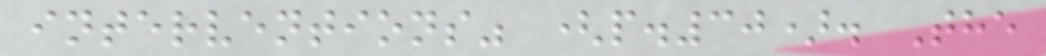interventions" (p.30). The
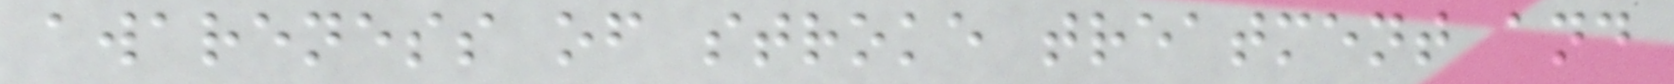awareness of stroke treatment and
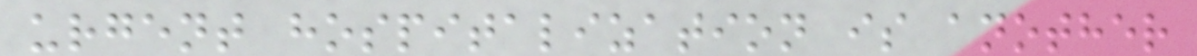urgent hospitalization is another
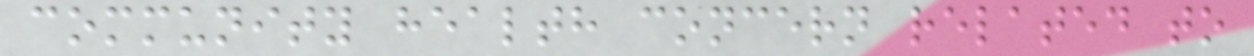community health concern related to
